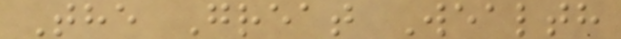The Great Wealth
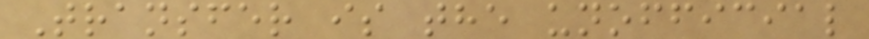Transfer is the unofficial
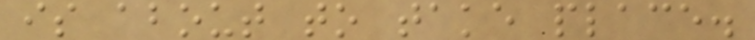is about to take place.
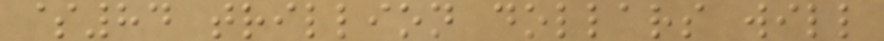$84 trillion dollars will
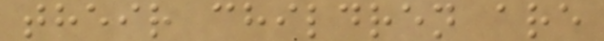their children are
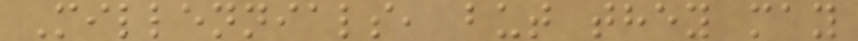Millennials, but they may
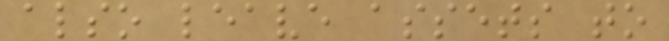also leave assets to
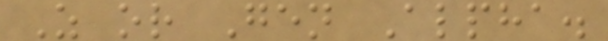Z or Gen Alpha.
